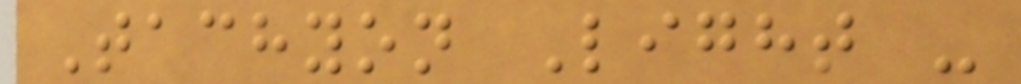Tachyon Light -
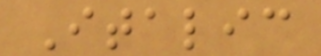Italic
